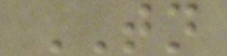TN
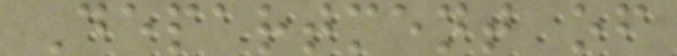Department of
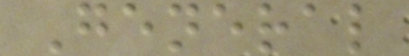General
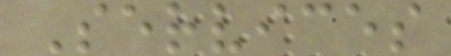Services
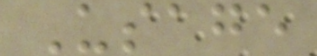Usage
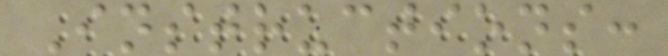Instructions:
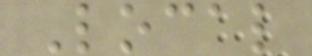Local
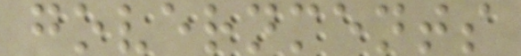governments
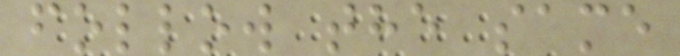follow the same
